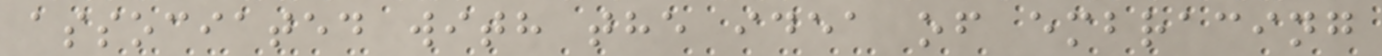associated with the idea of embracing
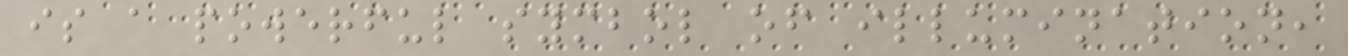is a powerful symbol of illumination,
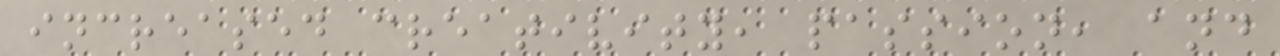increased creativity, passion, and
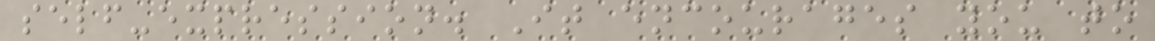self-expression. It encourages you to
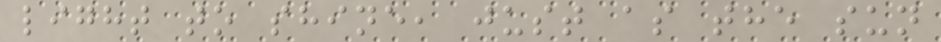light to shine, just as the sun
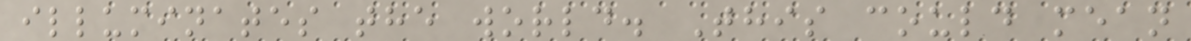illuminates the world. This could mean
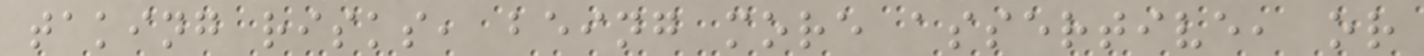taking risks, being more assertive, or
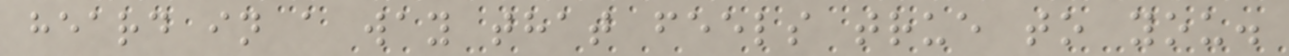heard in a way that feels true to you.
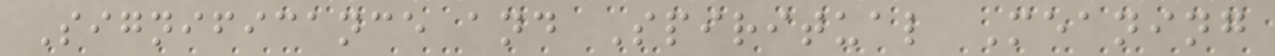Significance and Spiritual Meaning
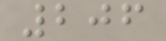206
